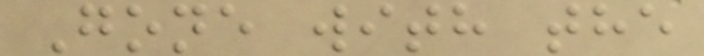Gone with the
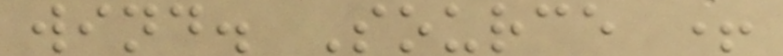wind. Source +
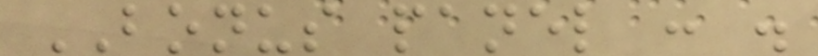BONUS panel : .
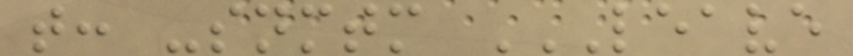t: -snmtm LEAVE
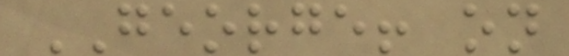GEORGE! on
